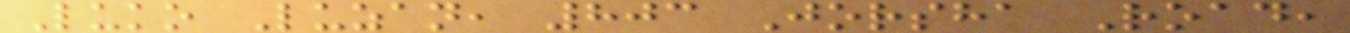Luko Luzan, 803 Jorsha Road,
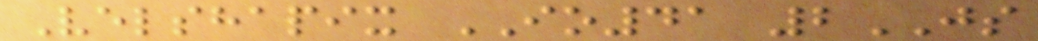Velshapix IO41 2JS
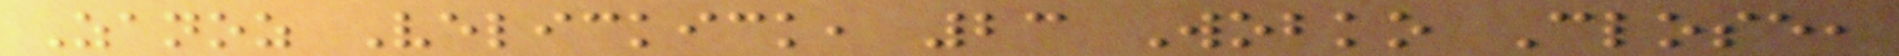Zanoz Velickick, 23 Wobko Close,
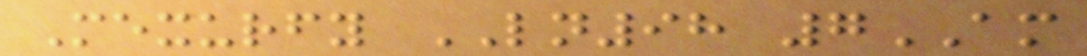Mexurfy LN98 7AM
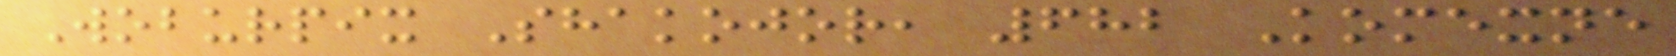Woburpix Shakojor, 682 Komexne
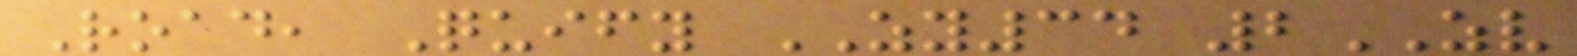Road, Quify ZY34 2ZV
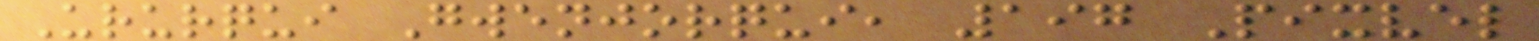Ururqui Gwenjorqui, 197 Pixvel
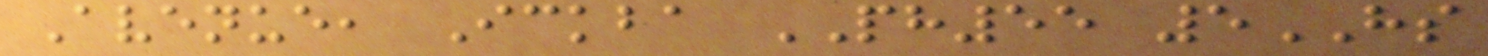Avenue, Ickba PH55 5HS
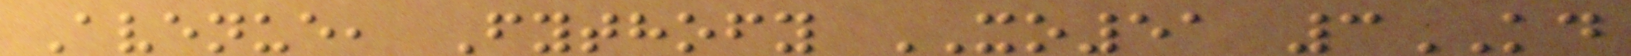Avenue, Fythofy XO51 3KD
